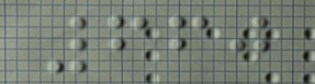660
